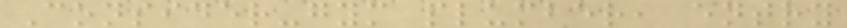Consider-gym plumber, entry
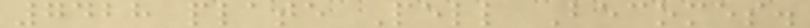7428 plate Pell Becomes.
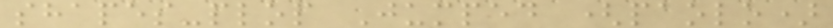shapes-plop Jumped (paolo)
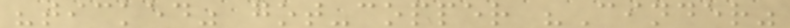"ticked" got-copper "Cinder"
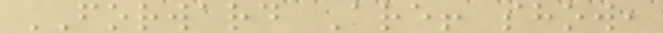FORWARD Are! show,
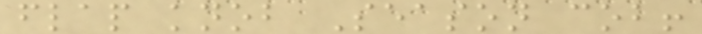flap knob Season cob!
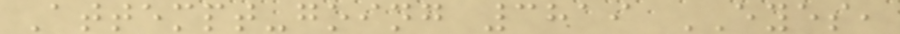Attempt-going 3819 EYES,
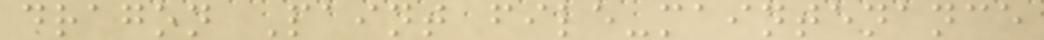dragon Paint file-maintenance
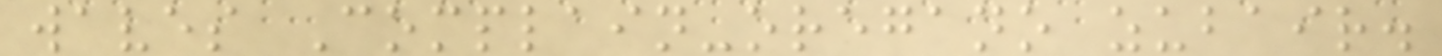waves Complain-oregano zubair.
